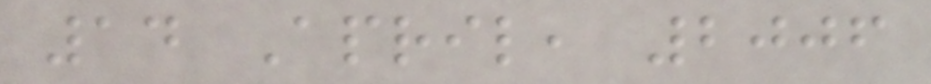14 April, 2006
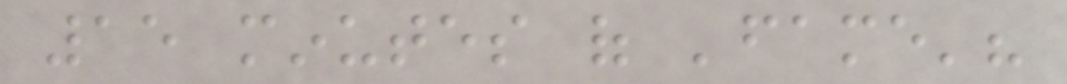15 minutes of 'fame'?
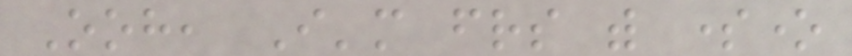Ooh, I'm friends with someone
